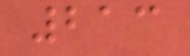213
